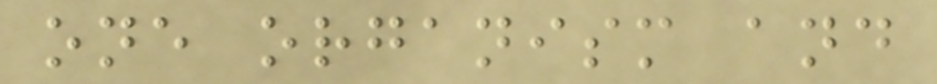one organism and
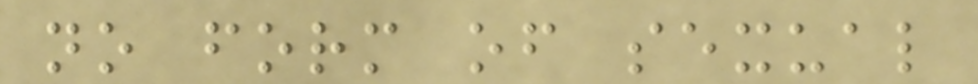no form of sexual
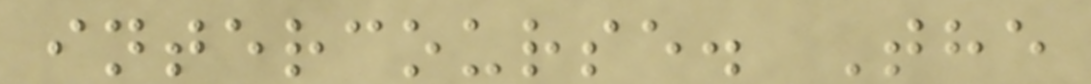intercourse. The
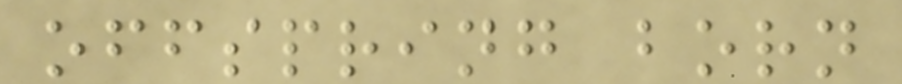offspring born
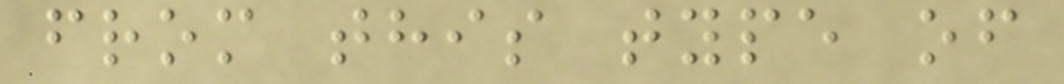from this type of
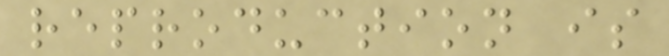reproduction is
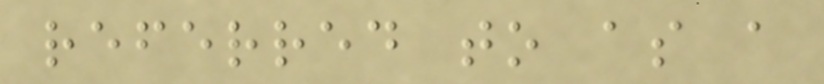referred to as a
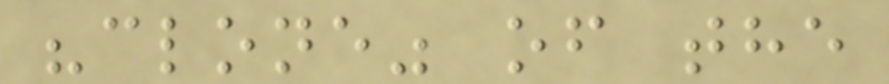"clone" of the
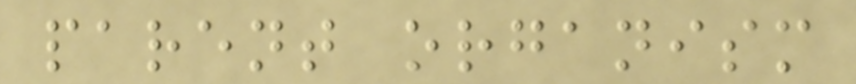parent organism
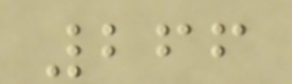266
